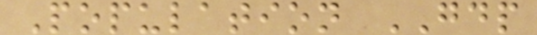Population GDP
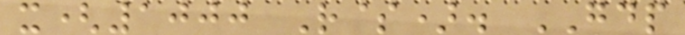x(1000 R$). GDP
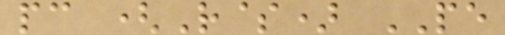pc (R$) PE
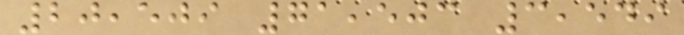20,509 71,503 3,549
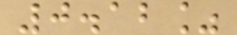0.12%
